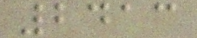2413
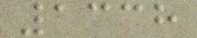1338
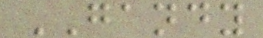GANDY
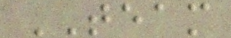TEAM
